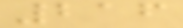216
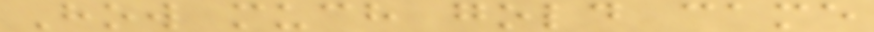How much gold came
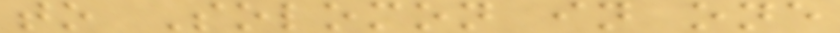to Solomon in one
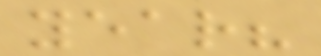year?
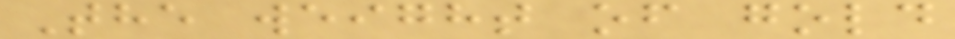The weight of gold
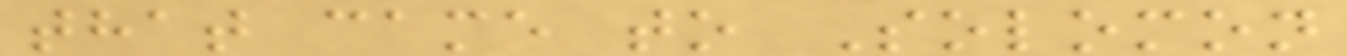that came to Solomon
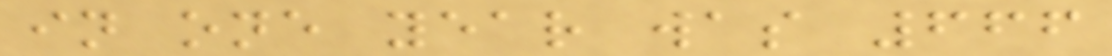in one year was 666
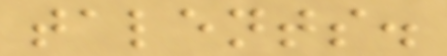talents.
